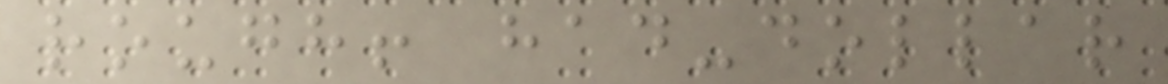rough! had-dollar
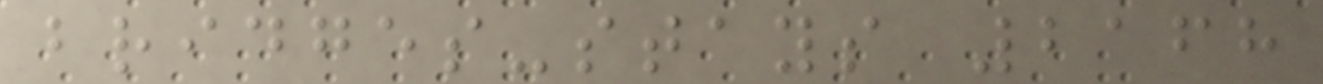bridges-stays 2168
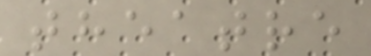theatre
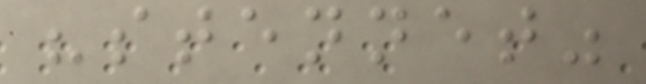"stennet"
